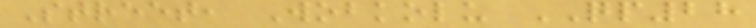Street, Wobkolu QP28
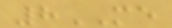8ME
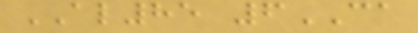AL85 6CA
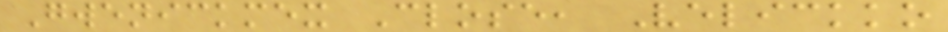Gwenickmex Close, Velickko
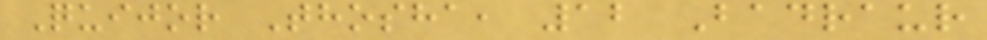Quijor Thosha, 12 Badraur
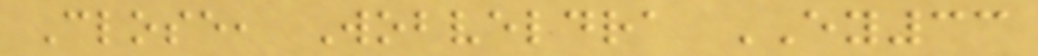Close, Wobveldra EY33
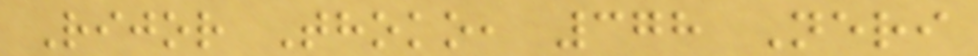Rijor Thoko, 378 Neri
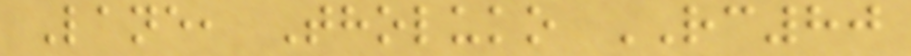Lane, Tholuko RC80
